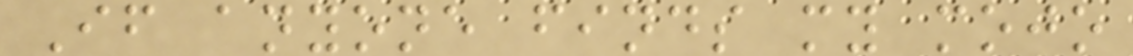If anyone finds my mojo
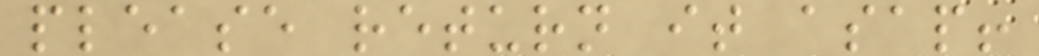please return it asap!
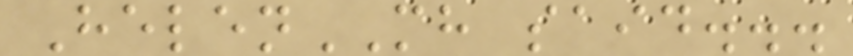HelenMH said...
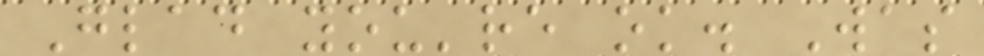Glad you're ok. Was
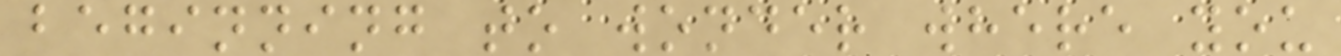beginning to wonder where you
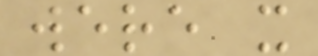were x
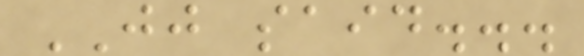JJ said...
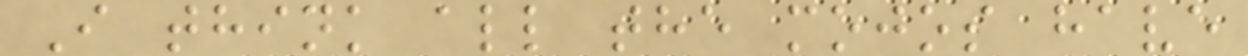I think all the mojos have
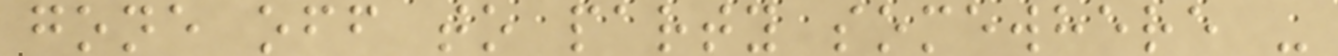gone off to party somewhere -
